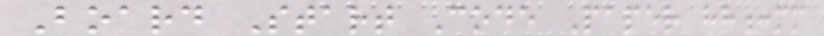Board Start Code Paper hh:mm
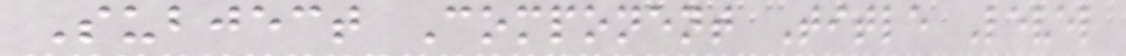Subject Component Title Level
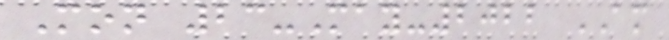Mon 23-May-2022 AM
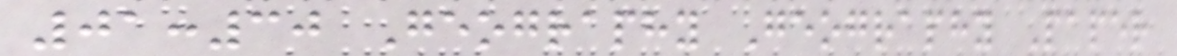01:30 Geography Geography Paper
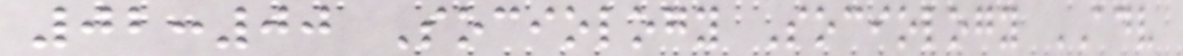02:00 Sociology Sociology ADV
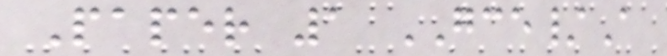Paper 1 GCE/A
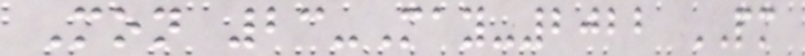Mon 23-May-2022 PM
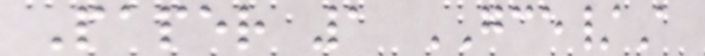Paper 1 GCE/A
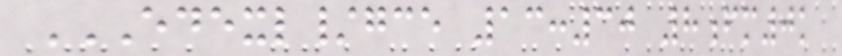EDEXL/GCE 13:30 8FM0K
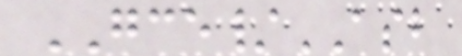GCE/ASB
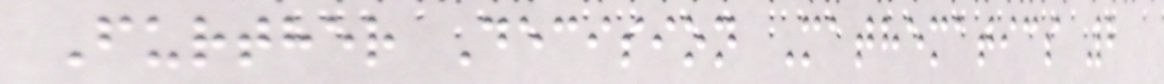Further Decision Mathematics 2
